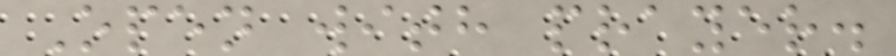Open with prayer.
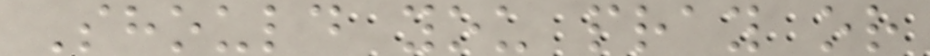Should you pray or
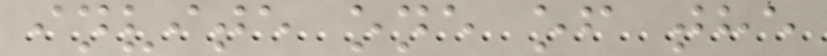invite one of the
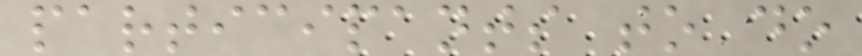participants to do
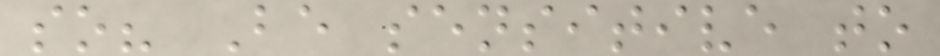so? Be sensitive to
